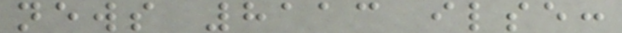news 8113 ilse:
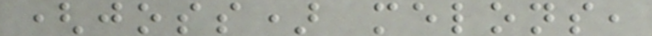(joss) melons,
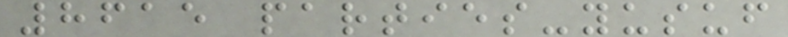8615 parties-yusuf
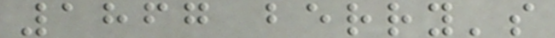1867 berry's
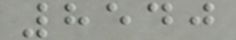8540
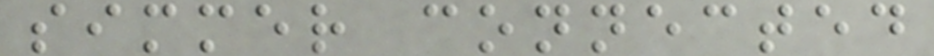simmer connected
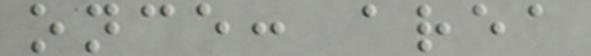once: area
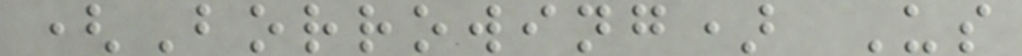(Borrowing) Us
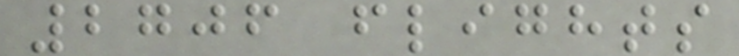2706 flights
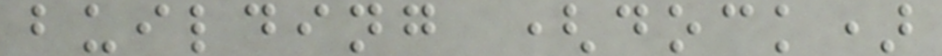building (dock)
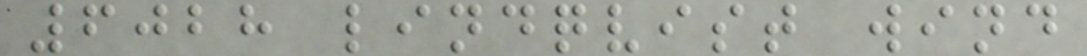6028 lindqvist wind
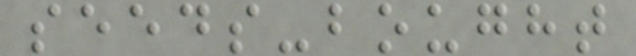seeds-bought
